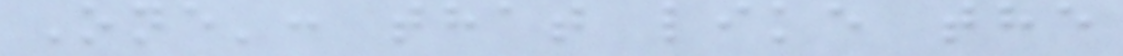One': that like the
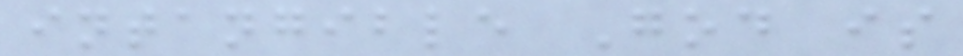intangible God is
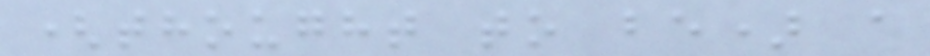(thought to be) a
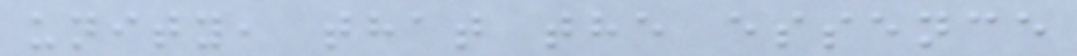unity, that the essence
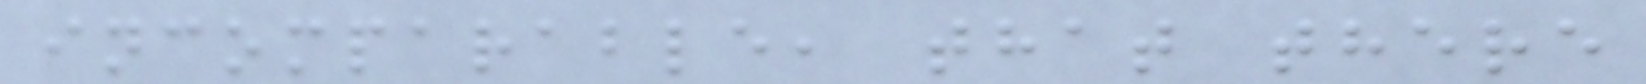incomparable, that there
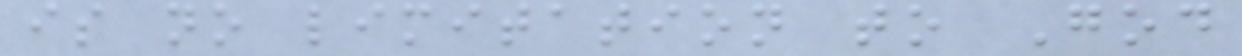is no limitation to God
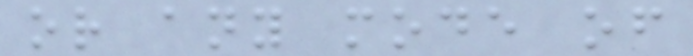or any mode of
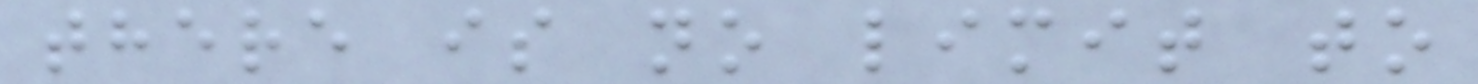there is no limit to
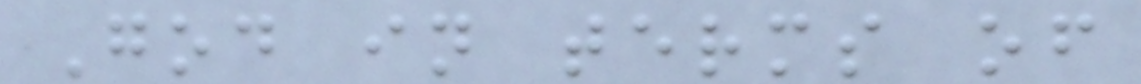God in terms of
